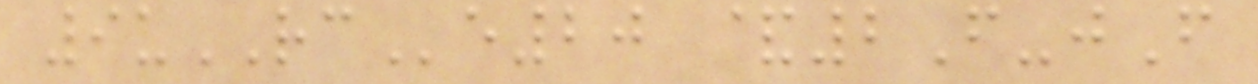9uRCe20 &2F-jF
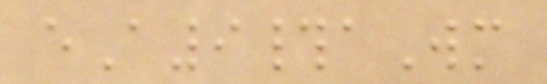eA9#aWm
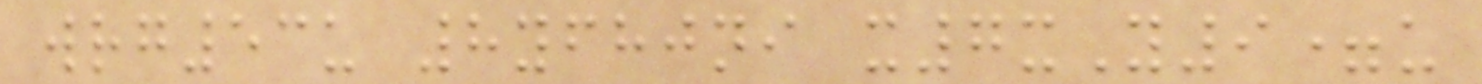wrg53u 8yfhjni x7xY9=u
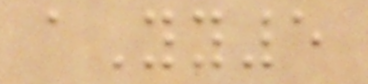aYy5
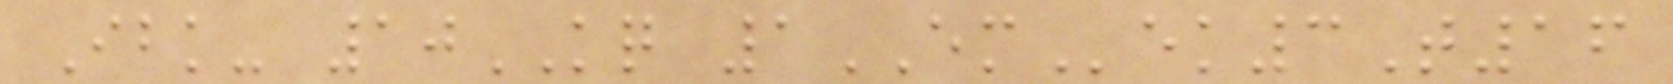Ibk- 10KQ 1EMek3T16
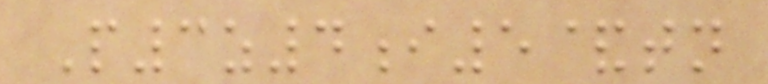P3z4i5&tn
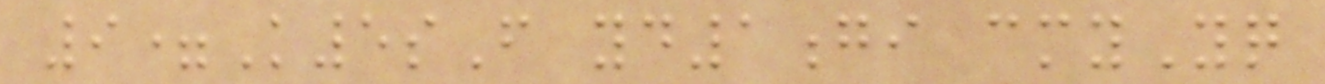9=K5sF yd1gi cmyYq
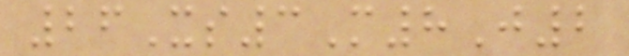26Xs3M8J2
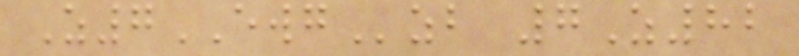Z7EWGzb 7Z82
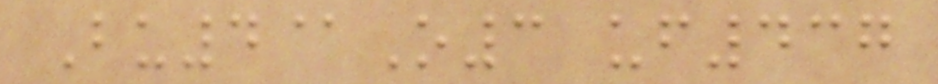Bu4@O3 uf437
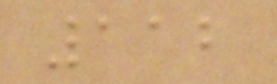112
